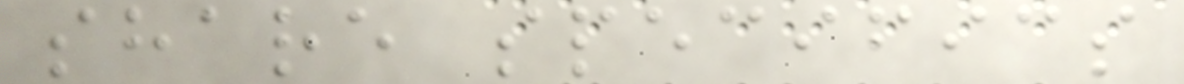share specifics
